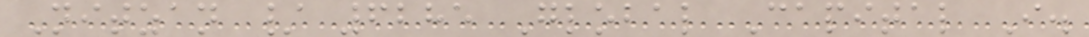Nitzan / 6285 Global Capital I.
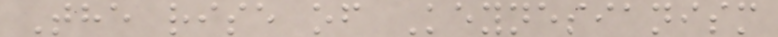The rise of Keynesianism
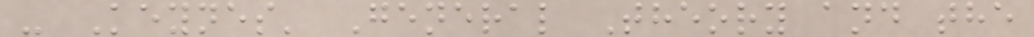- Keynes' General Theory and the
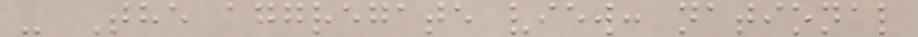- The aggregate view: national
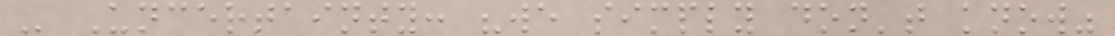- Uncertainty: "we simply don't know"
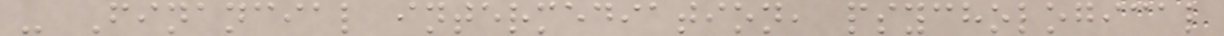- Financial intermediation, psychological
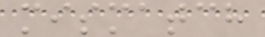mismatch
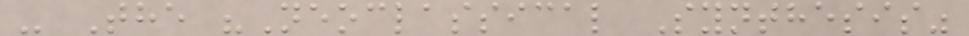- The "Neoclassical Synthesis"
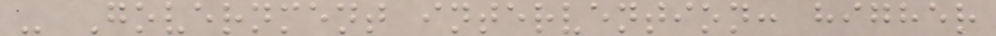- Government intervention: higher
